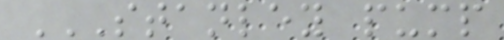STANLEY PUMP
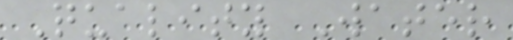Quality Water
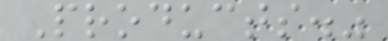Products."
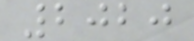2020
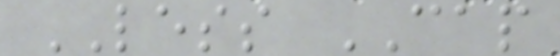LESS CAP
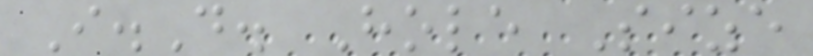I.D. Hole Size
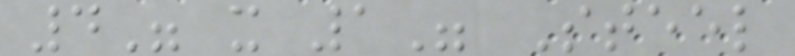4" x 1" Steel
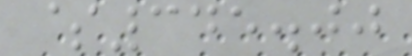$345.00
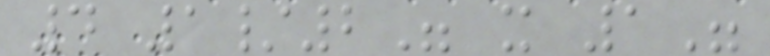4 1/2" x 1"
